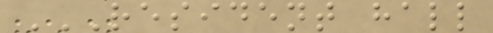RESIDENT HALL
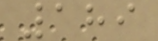189
